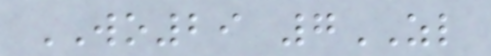WO29 7ZL
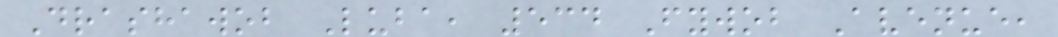Drashawob Luba, 534 Fywob Avenue,
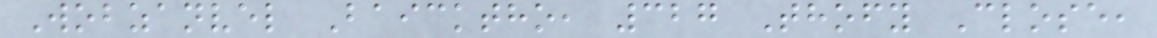Wobzanvel Baicktho, 327 Thofy Close,
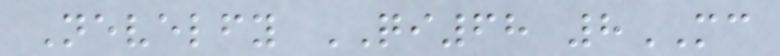Nevelfy QI68 8MC
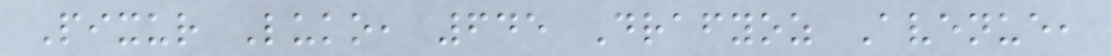Pixur Luko, 645 Drafyoz Avenue,
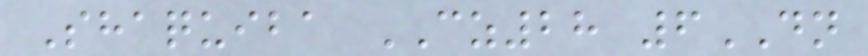Shaquiba CZ28 6DN
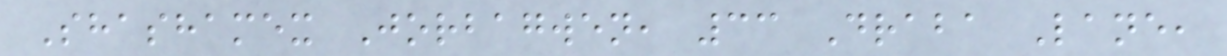Shashamex Jorbagwen, 33 Draba Lane,
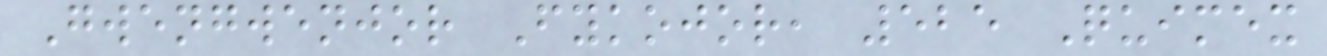Gwengwenjor Fykojor, 525 Quimex
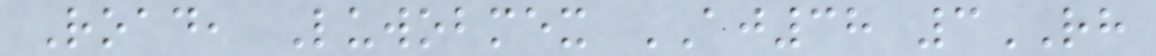Road, Luwobmex AJ38 3RH
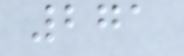271
